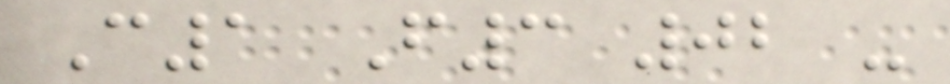C1 F3 02 -
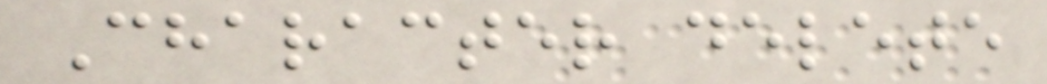Character delete
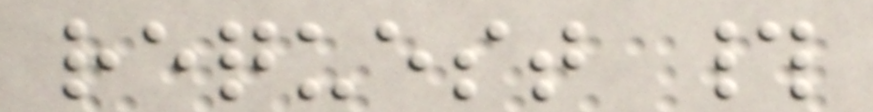request #
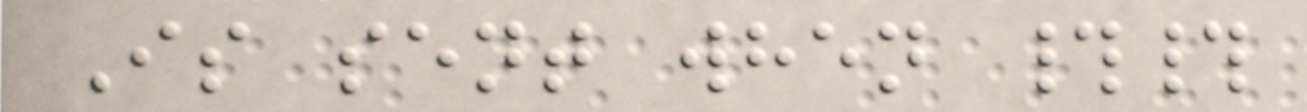Is sent when ##
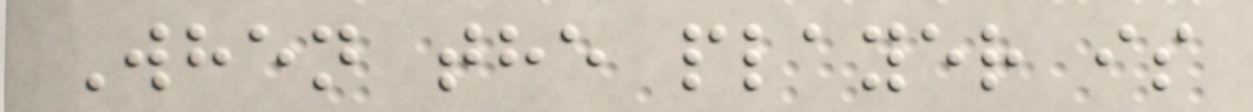When the player is
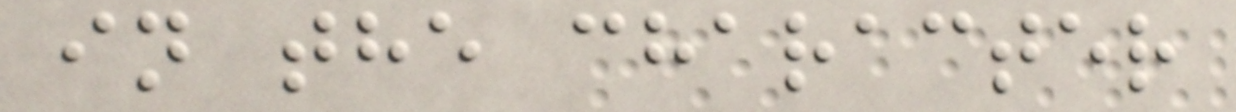in the character
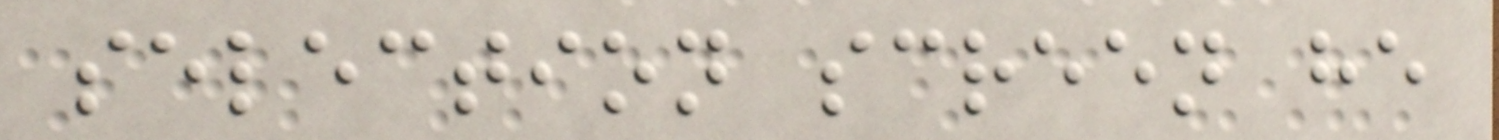selection screen he
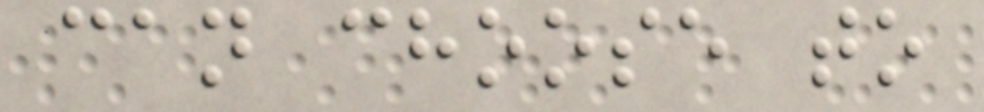can choose to
